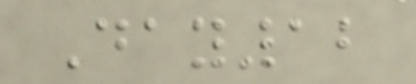Day12
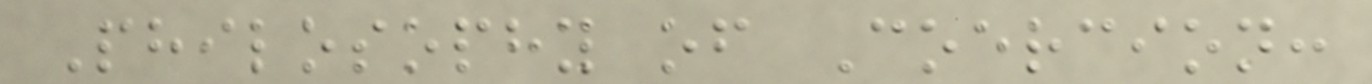Philosophy of Coercion:
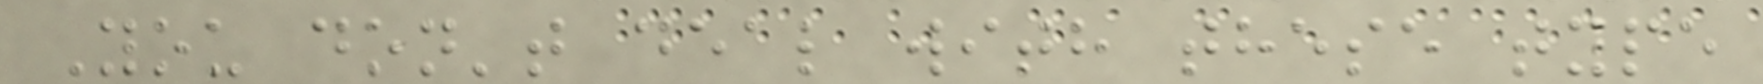You don't deal with these type
